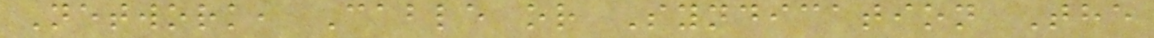Network, Cable or Syndication The
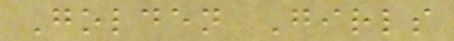Golden Girls
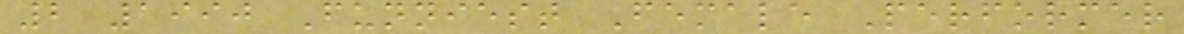2 1990 Funniest Female Performer
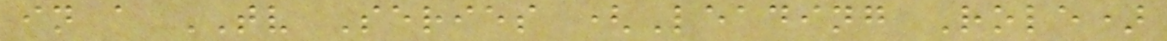in a TV Series (Leading Role)
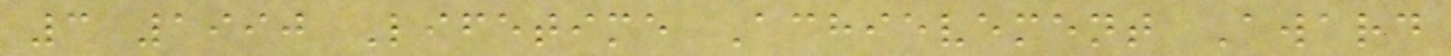3 1990 Lifetime Achievement Award
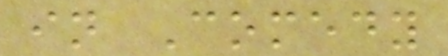in Comedy
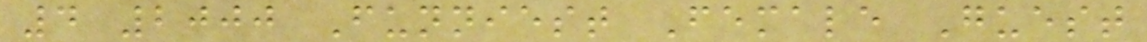4 2000 Funniest Female Guest
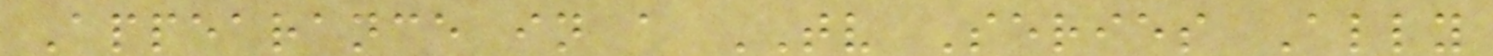Appearance in a TV Series Ally
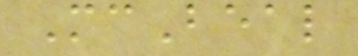McBeal
